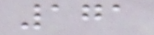171
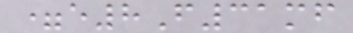=e8F31mf
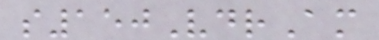s150VdrAm
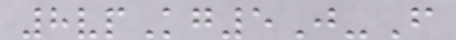8vpKg5J-F
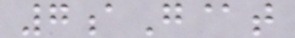7aG@t
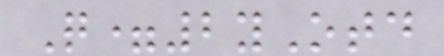Q=2yOtd
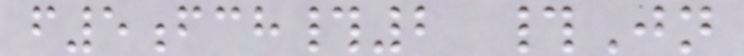f5fch#2 #Jn
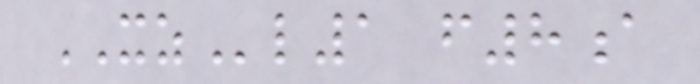XZl1 f8a
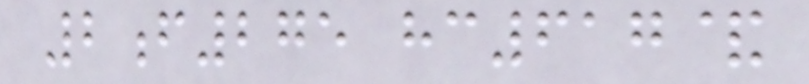2f275 hc617&
